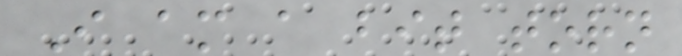I am a bit torn
